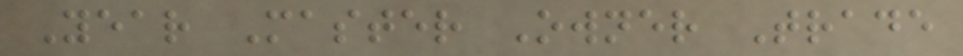Year Master Owner Trade
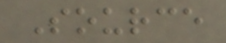Source
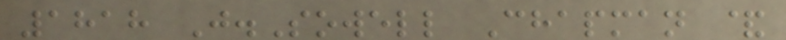1818 J.Sowell Chapman &
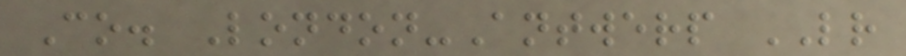Co. London-Antwerp LR
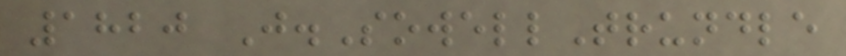1820 J.SowellTrundle
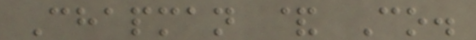Chapman & Co.
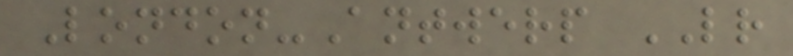London-Antwerp LR
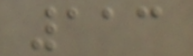113
